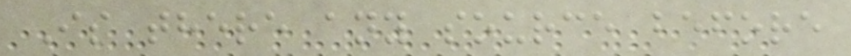Is there any source before
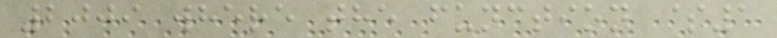2009 where the function $1
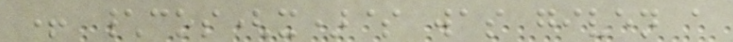+ \cos(x)$ was given a
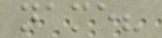name?
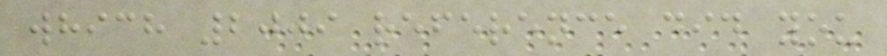which 2009 reference did you
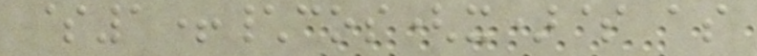$1+\cos(x)$ as
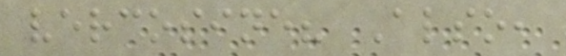vercosine? Also,
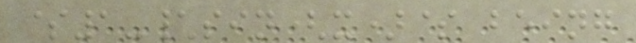$1-\sin(x)$ being
